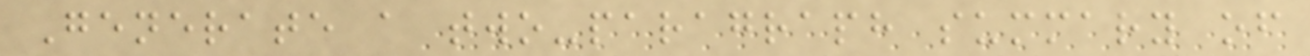Generate a two-paragraph summary of
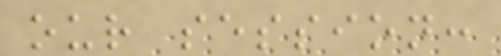our session:
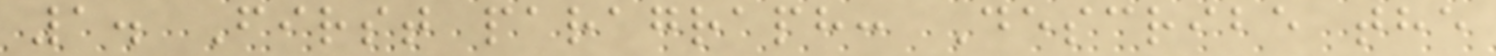1. First paragraph: Describe the
